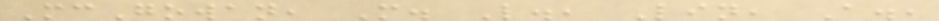McGowan, M. L., Lin, A.,
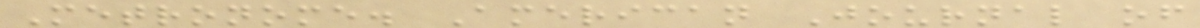Metronome. American Journal of
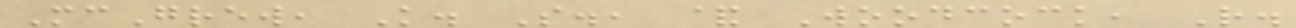McGrew, K. S., & Woodcock, R.
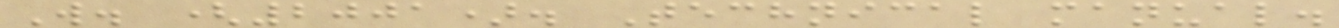W. (2001). Technical manual.
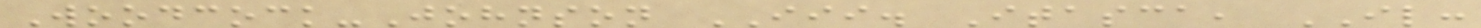Woodcock-Johnson III. Itasca, IL:
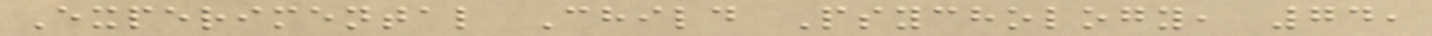Experimental Child Psychology, 74,
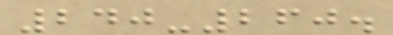240-260.
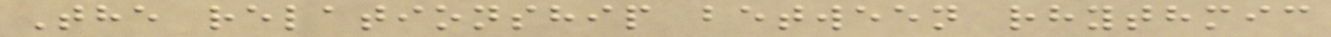The relationship between rhythmic
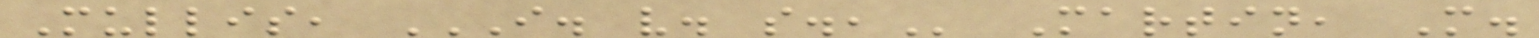Mullis, I. V. S., Martin, M.
